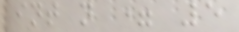int n = 5
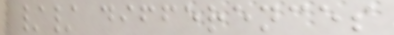// differences
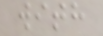with
